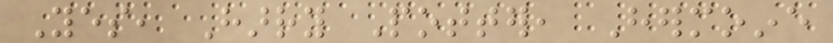Yes, Harry Potter, Hermoine
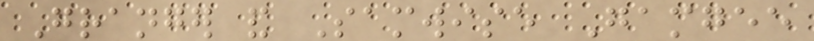Granger and Samwise Gamgee
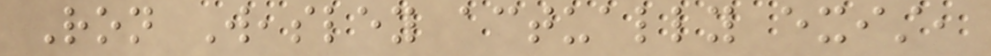Ron Weasley actually exist,
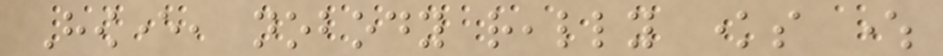However, nobody really knows where
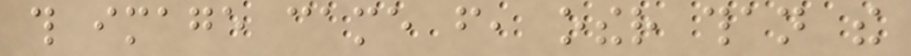this image came from, other than the
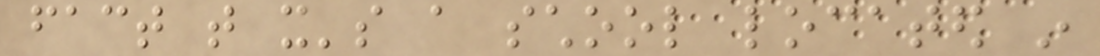fact that it's a school located in
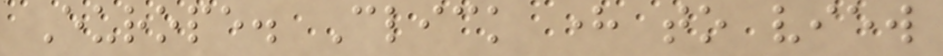Europe. Click here to view
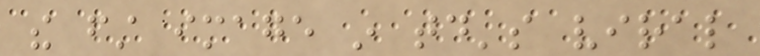the first image in today's viral
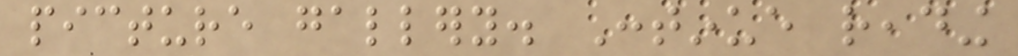picture gallery. Continue reading
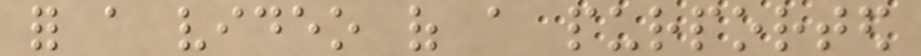for a video of a purported
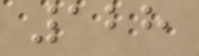128
